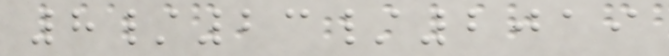8/23/2019
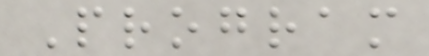Program
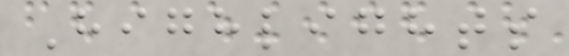Highlights
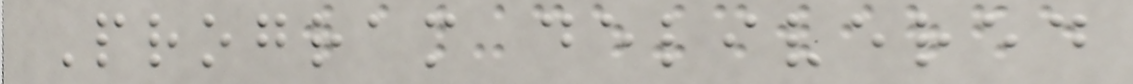Program delivered
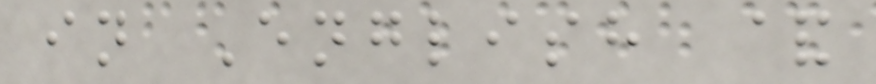in English &
